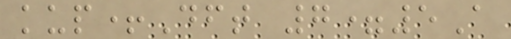kup+Dft 7=5A
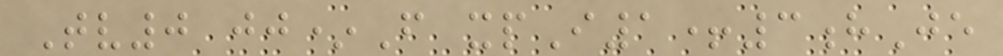Tv0 jj*F xpI1+3hJe
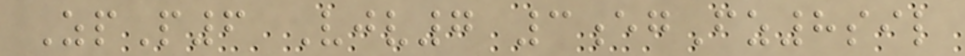ZpP6 Vjv7 3egFz8sil
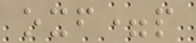oxf=p
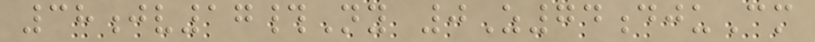38jv17#Ny 0Z74djuCm
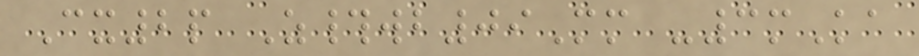Cx2p Z#wb09Mm -3mKa
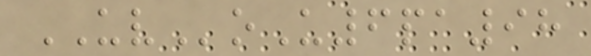UVoU6pa98
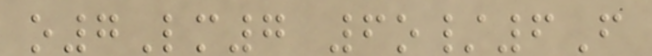o7Lm7 6o/6F
